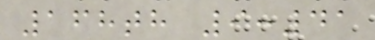168th 9:41
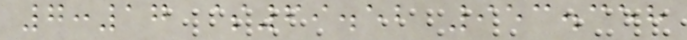7:17 $69.52 953.358
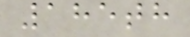185th
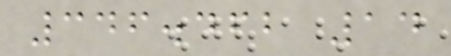346.462 14
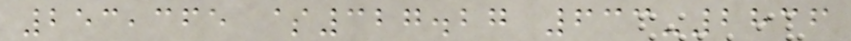253,365 $327.27 633-2836
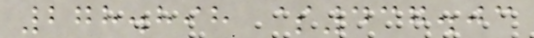278.898 $437.03
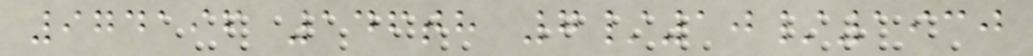974196 146th 7/10/1930
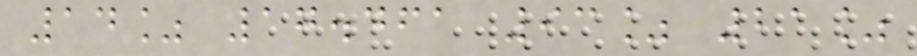14% 17.461 93% 21%
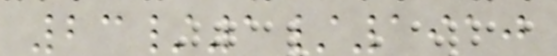23/1/1910
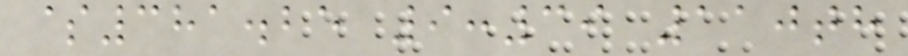$381.25 9:39 110th
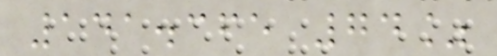141.365 74%
